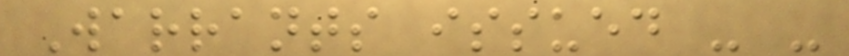Warrants issued - -
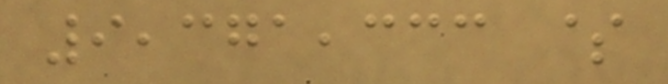9,371,333 $
